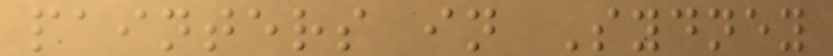painters in Sydney
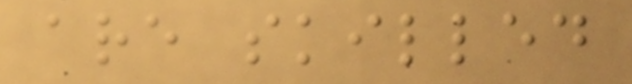are skilled
